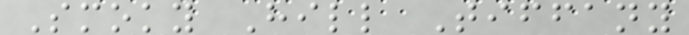Smoky Hill Tiffany
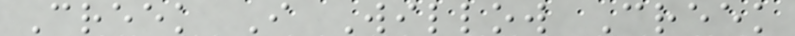Creek I Willow Creek
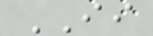II
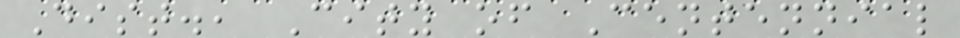Dist., City of Centennial
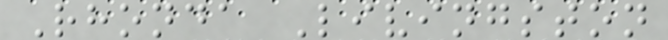Rhonda Livingston
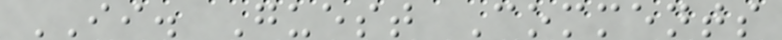II. Guest Comments
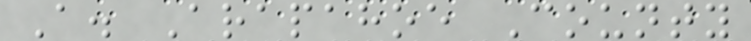A. Arapahoe County
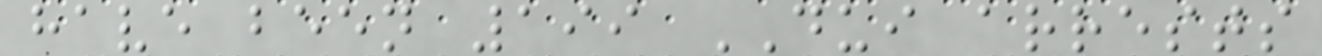have been 199 DUI arrests
